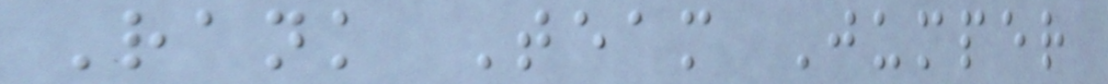Rank Team Jumper
